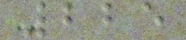225
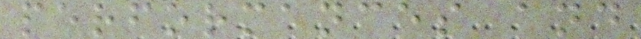performances and
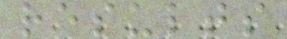results
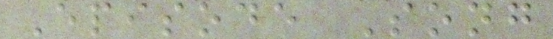Episode Song
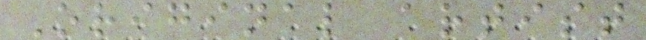Original artist
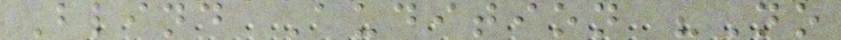Blind Audition "No
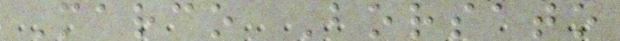Marco Borsato
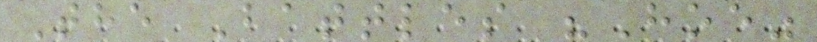The Battles "Hoe"
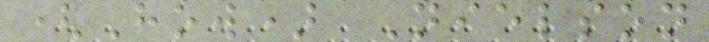(How) Nielson
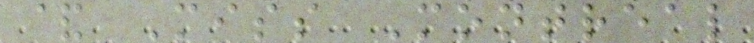& Miss Montreal
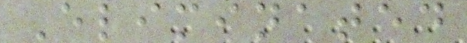Eliminated
